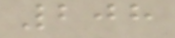208
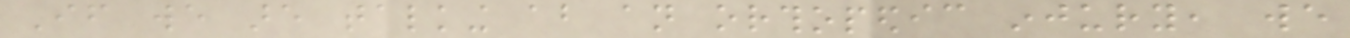If we are talking about an orthopedic injury, we
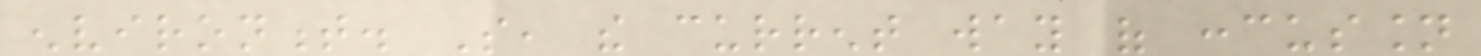environment. So, the current way of concussion
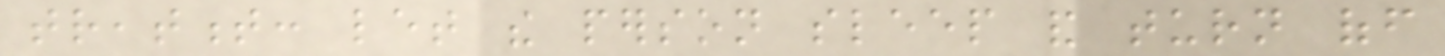treatment: let the person sleep and turn off
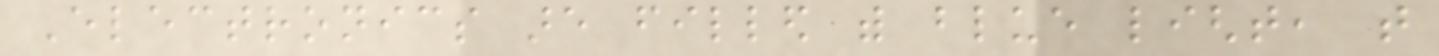Electronics are filled with blue light, that
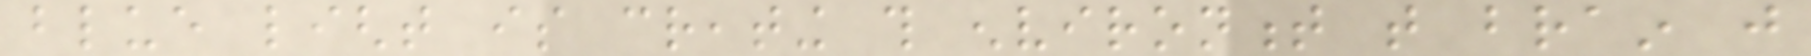blue light is creating this environment that brain just
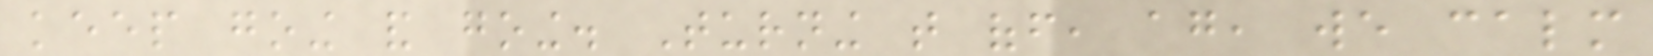keep going and going. Turning that off, again, we calm
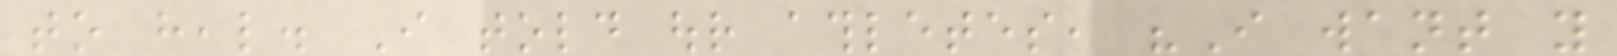to heal. I told our athletes, "I want you
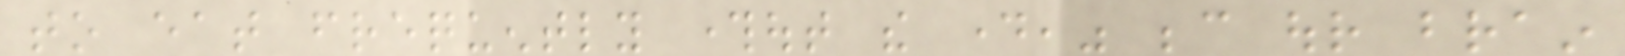to eat frequently throughout the day," because our brain
